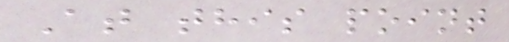At this point
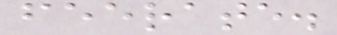feerate.
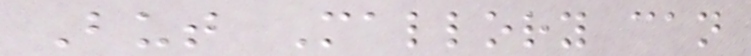But Mallory can
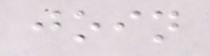join
